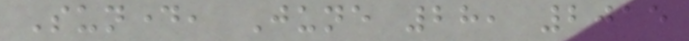Sunday, June 28, 2015
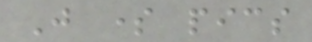Just some pics
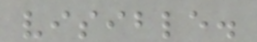visible.
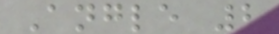Angle 2
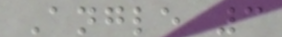Angle 3
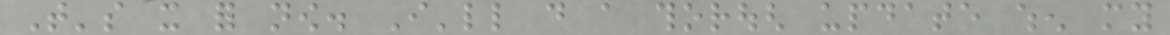That's it for now. I'll do a thorough update when my
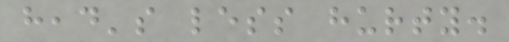head's less hurty.
